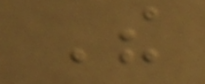The
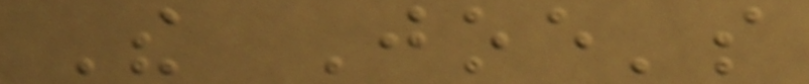The Joe's
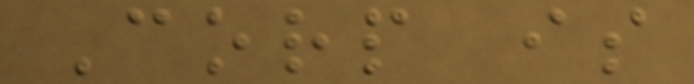Corp is
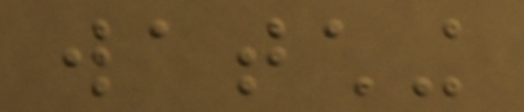watching
